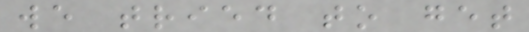we tried to get
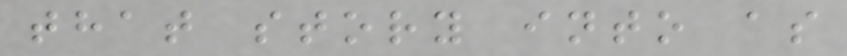that story into as
